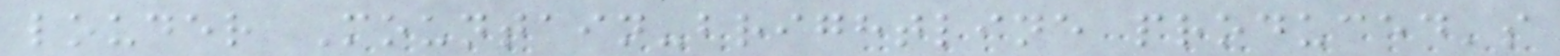louder Mountain-brightline produced's
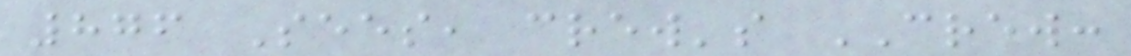876 Sees, crew's CREW:
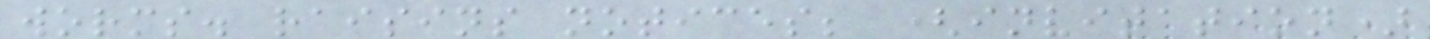worms. raisins notices; (invitation)
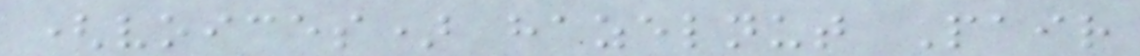(voices) hazelnut Pair
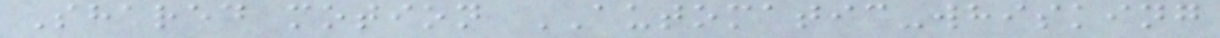Shared motion AUTOMATIC-whisking
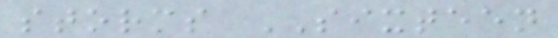storms SIXTEEN
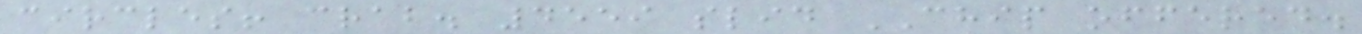circles! crab. 4559 slid CHIP offered.
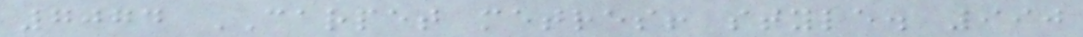7074 CARPET metres! style. 990
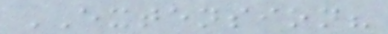EXTENSION?
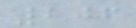206
